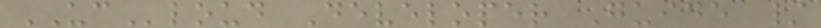UCloud Developer Guide /
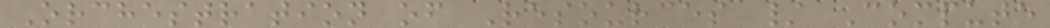Orchestration of Resources / Compute
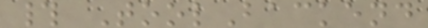# ToolBackend
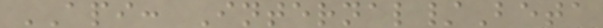API: Internal/Beta
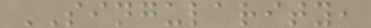SINGULARITY,
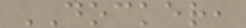DOCKER,
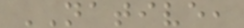NATIVE,
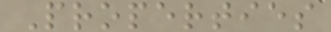Properties
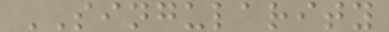SINGULARITY
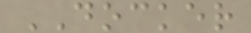DOCKER
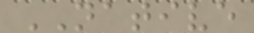NATIVE
